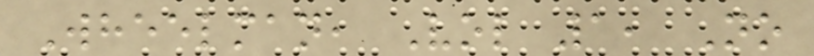Wheelman, Vol 1, No
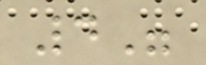4"
